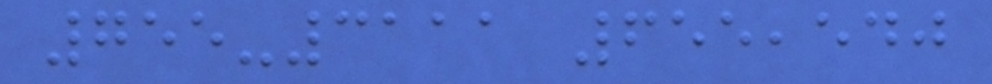755-3111 655,540
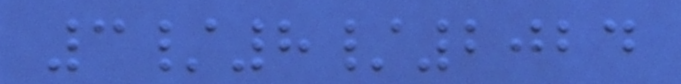3/8/2024
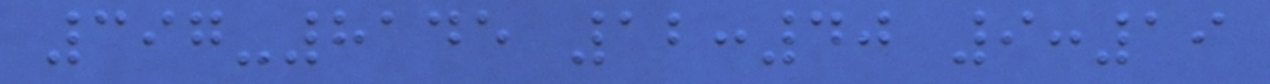397-8145 12:40 9:19
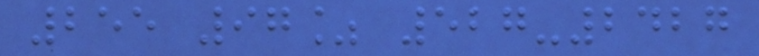255 97% 527-2427
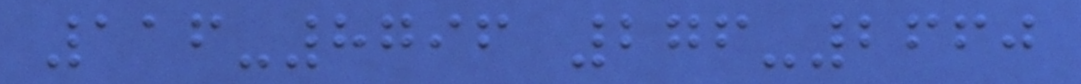116-8796 276-2660
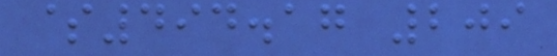$494.17 209
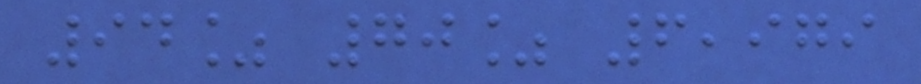94% 70% 6,979
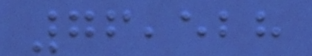76,528
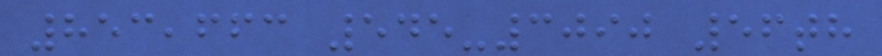853,663 545-3090 56th
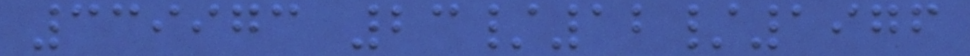339973 23/12/1976
